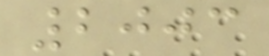2003
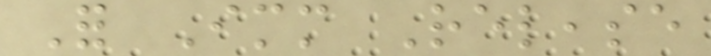For Immediate Release
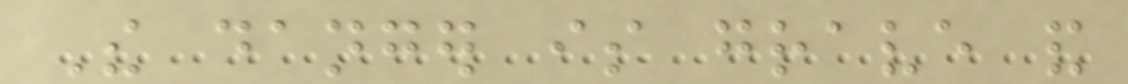The danger is grave and
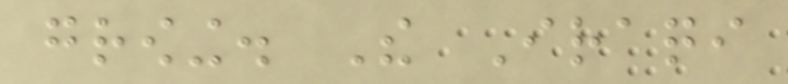growing. The Iraqi
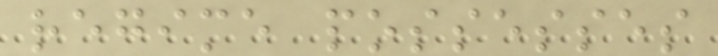regime possesses
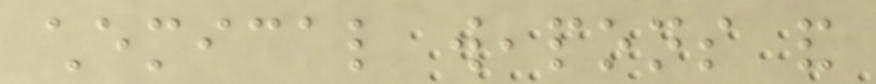chemical weapons and
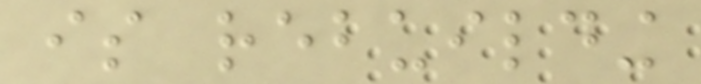is rebuilding
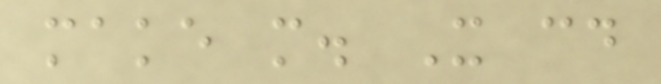make more. It could
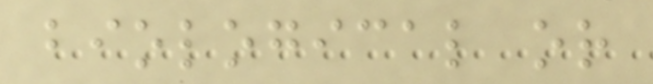biological or
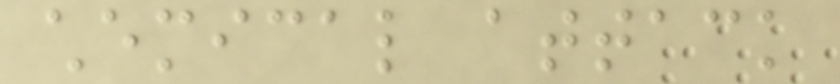chemical attack
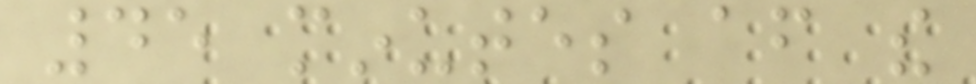45 minutes after the
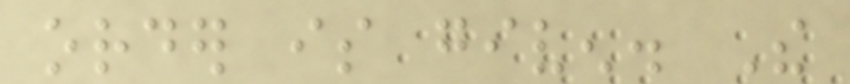order is given. The
